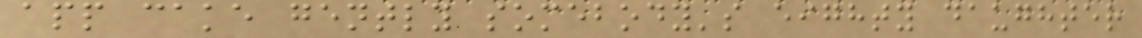app cake gently somebody's eighty daughter
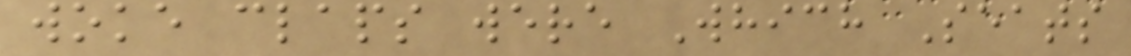woke claps were Which Seats
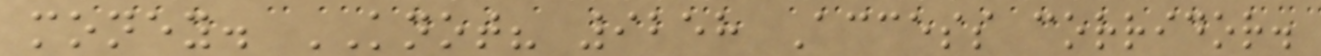money. KNOT? 9258 Access corridor.
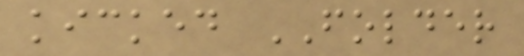kicked FOLDER
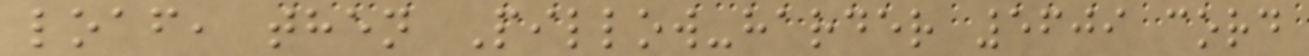loaf, then Pillow-harder 5609 cord
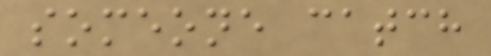someone catch
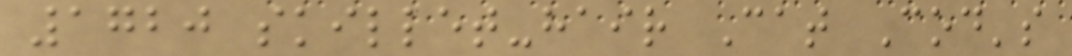1720 skillet-hair Cat Cod's
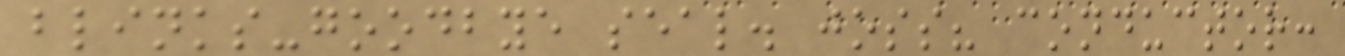blinks-goodbye seal. joss? conductor:
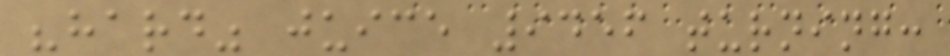"hard" juice 9456 turning:
